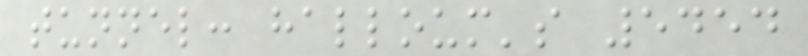tunnel: halloum's 5454
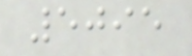5095
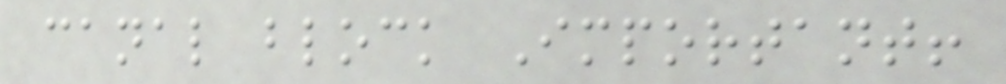canal block Important!
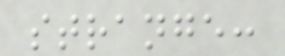strange:
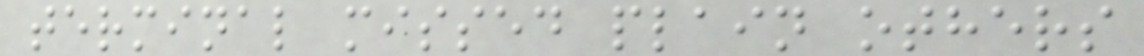terminal missed plain others
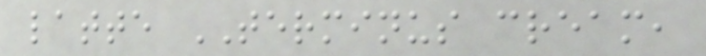latte TERMINUS cream,
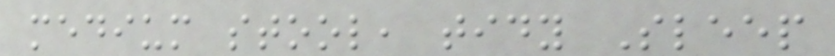medium stool, tidy Sleep
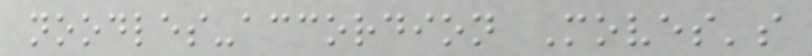noodles-accordion Moves's
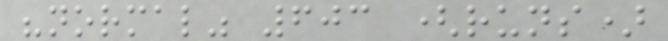"normal" 603 (runs)
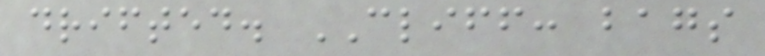drifted. CLIFF: bags
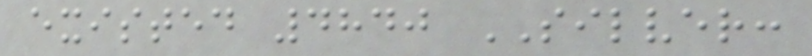existed 4840 SILVER:
